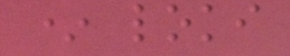* loki
